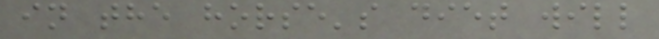in the horse's diet will
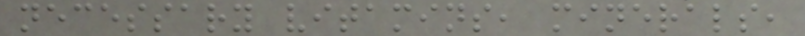necessary vitamins, minerals,
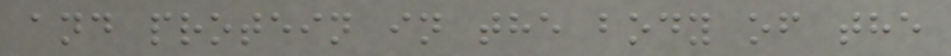and protein in the body of the
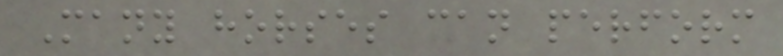Many horses can perform
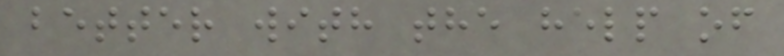better with the help of
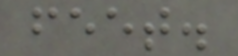feet.
